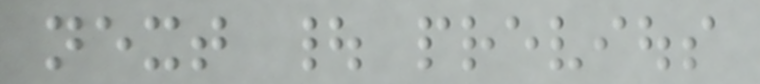next | previous
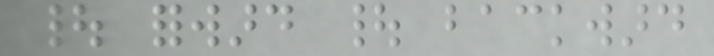| forward | backward
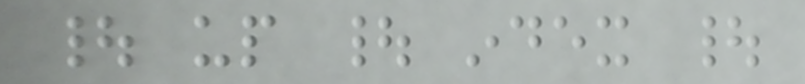| up | index |
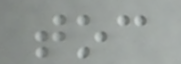toc
